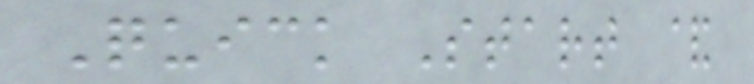Quick Start &
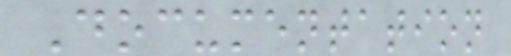Documentation
